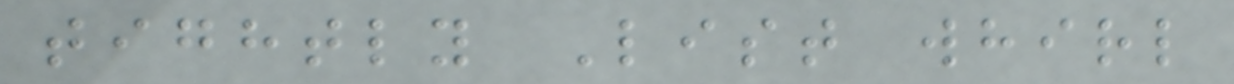tightly List whirl
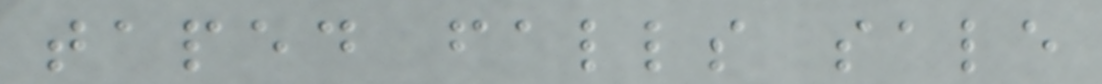taped falls sale
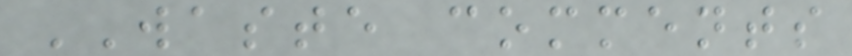WASTE comments
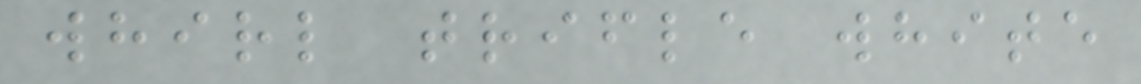whirl trifle white
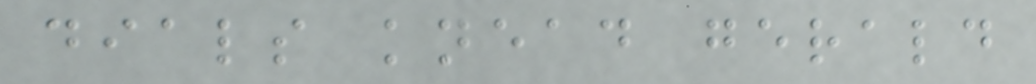dials knead gerald
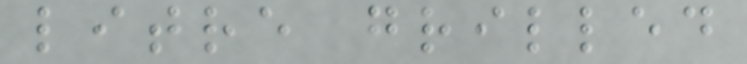litre grilled
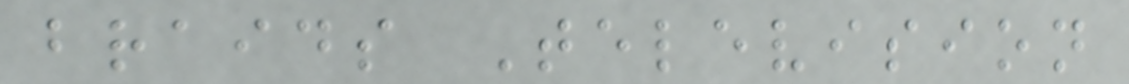braids Television
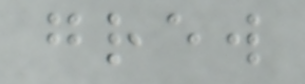grew
